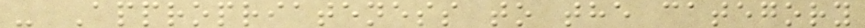- Appropriateness to the category
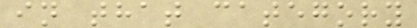in that category
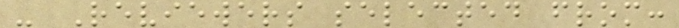- Reviewers selected from:
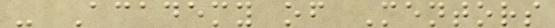- Academy of Mentors
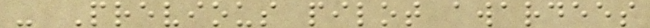- Previous pilot awardees
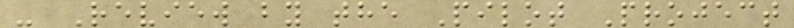- Review by the Pilot Project
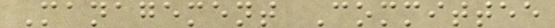Management Committee
